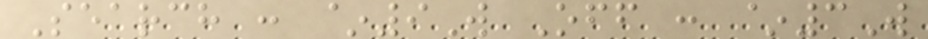Search : ~9W Off : ~3W
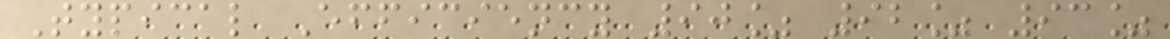Typical Efficiency 90% 92% 93%
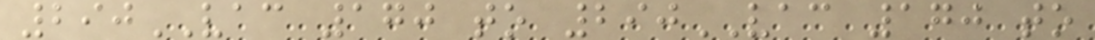290VAC 170 to 290VAC 170 to
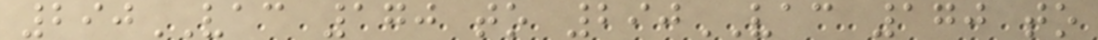290VAC 170 to 290VAC 170 to
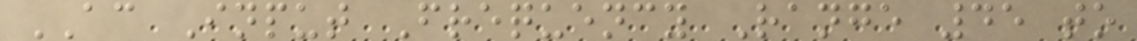AC Input Frequency Range 45 to
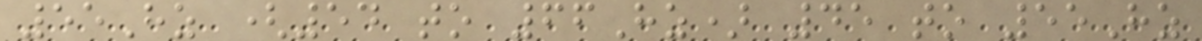55Hz (54 to 66Hz) 45 to 55Hz
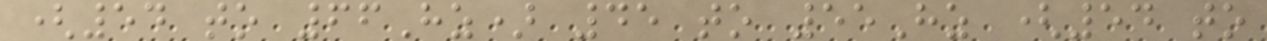(54 to 66Hz) 45 to 55Hz (54 to
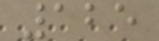125
